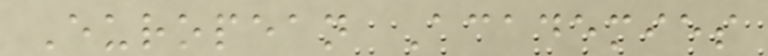European Academies
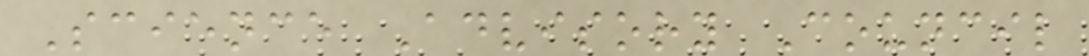Science Advisory Council
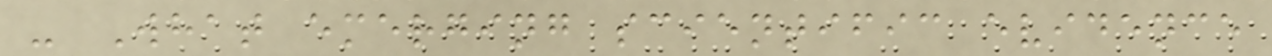- What emerging scientific evidence
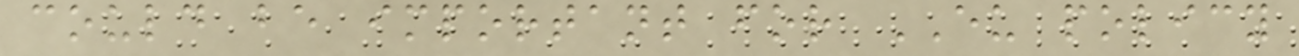could be important for EU policy
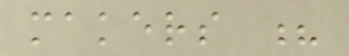makers ?
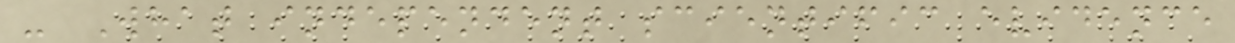- What independent scientific evidence
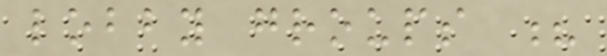lobby groups ?
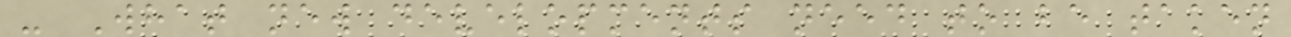- What new developments need to be taken
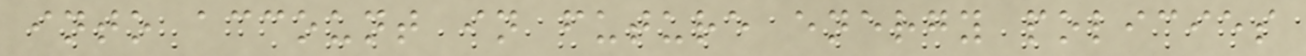into account in future energy policies
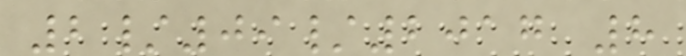2/09/2017 8
